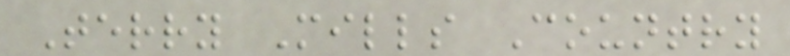Terry Mills Country
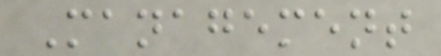Management
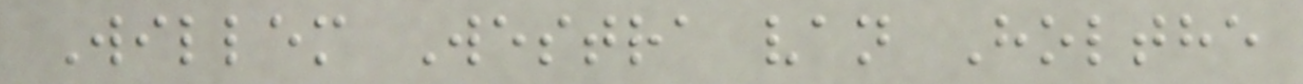Willem Westra van Holthe
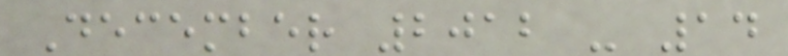December 2012 - 14
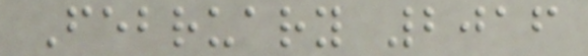February 2016
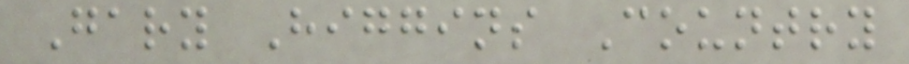Gary Higgins Country
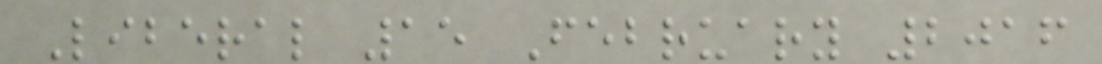Liberal 15 February 2016
